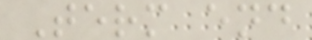Term end
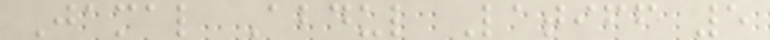Jamal Abdul Latiff 5
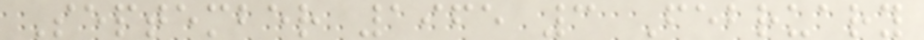September 1965 3 February
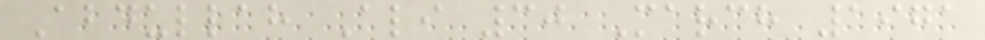Abdullah Ali 30 March 1971
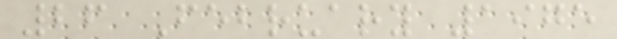26 February 1975
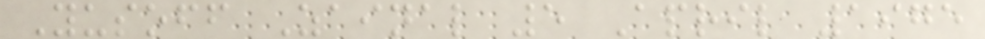Yusoff Zainal 5 April 1975
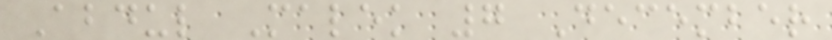Abdul Malek 7 December
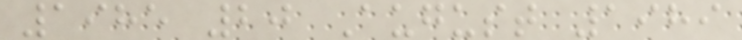1985 20 August 1989
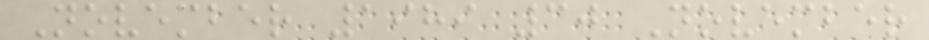November 1989 30 November
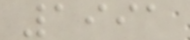1991
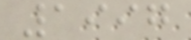1997
